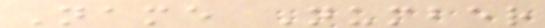Name Number
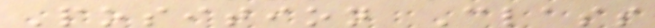Position Class
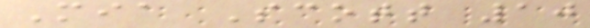Mia Scott 10
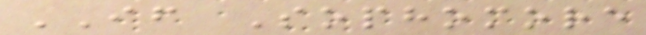IF Sophomore
